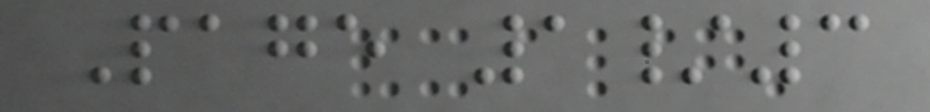Page 1/3
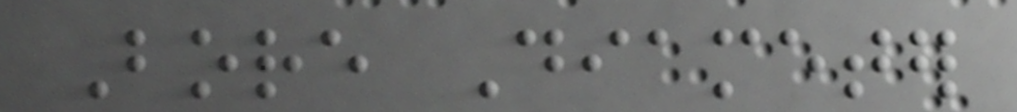Bore Diameter
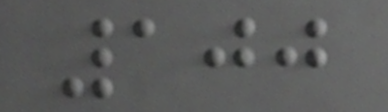100
